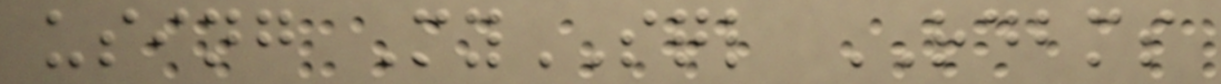using MySQL RDBMS
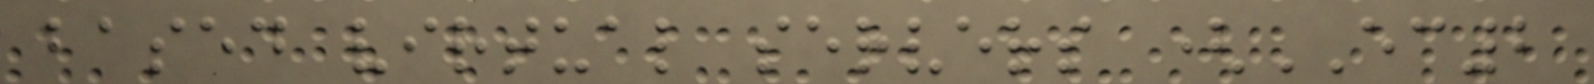based virtual servers (EC2
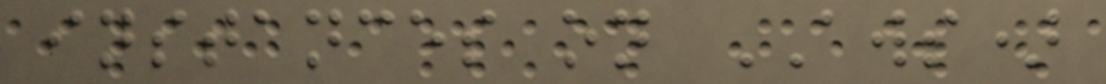instances on AWS)
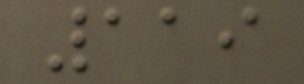119
